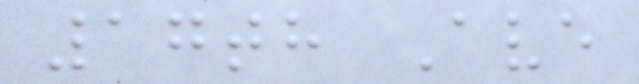17th Ave
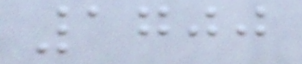1700
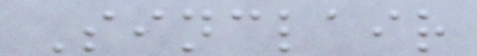Sinclair
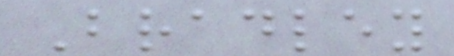Bradley
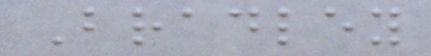Bradley
